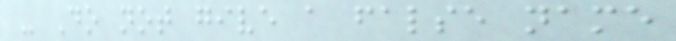- Do not give a false name
